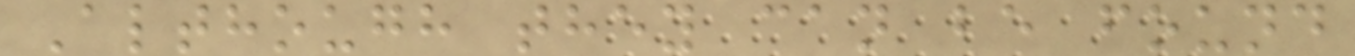Although they can be found
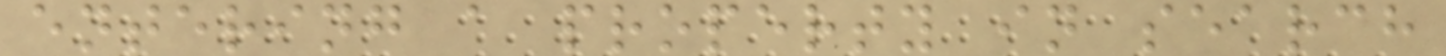entering a property in search
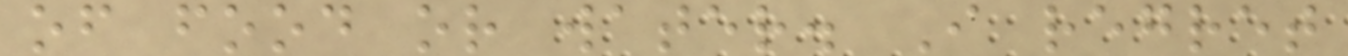of food or water. I regret
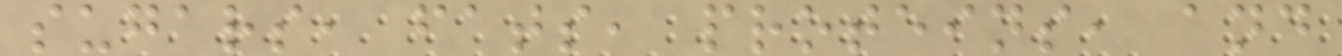sugars, fats, proteins, and
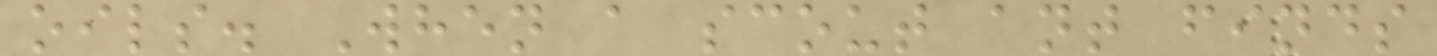oils. When a scout ant finds
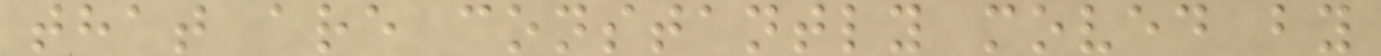that are constantly moved by
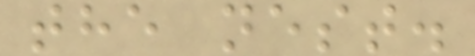the nest.
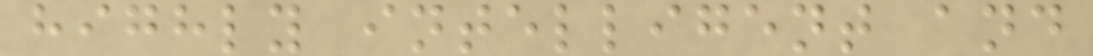highly intelligent and
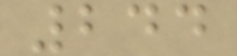244
